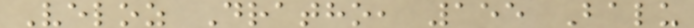Veloz Dratho, 155 Balu
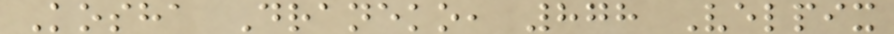Kosha Draneko, 878 Velpix
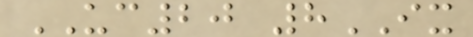UC20 8IX
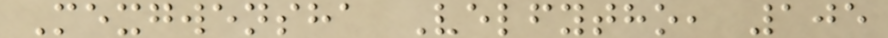Mexgwensha Velfytho, 105
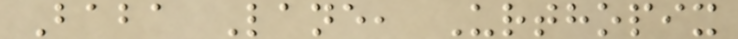Baba Lane, Urthopix
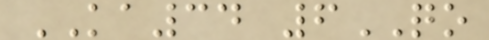KA34 6QO
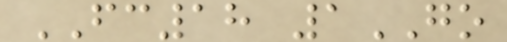FC18 1GO
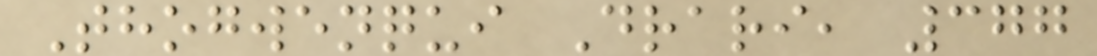Thogwenqui Drari, 377
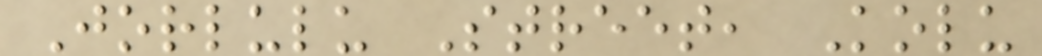Jorlulu Street, Kolu
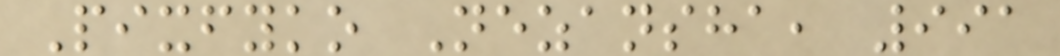Pixfyko Nezansha, 991
